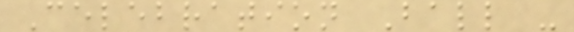Celebration Ball -
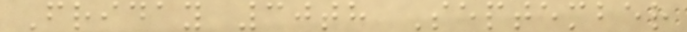Friday 30th September
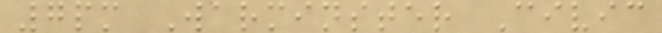7pm Warminster Civic
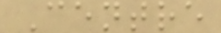Centre
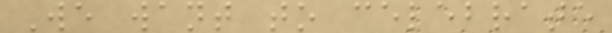We want to celebrate
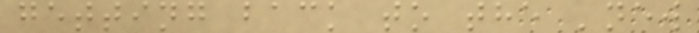getting back to the 'new
